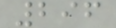296
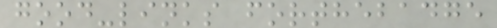good-links forthebadge
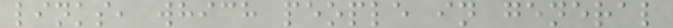links, which people in general
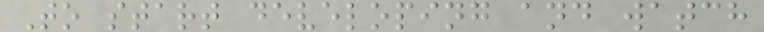To start developing and watch
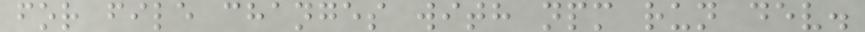for file changes with npm run dev.
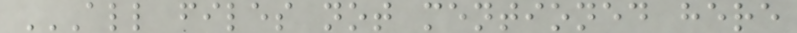ALL FILES NOT MENTIONED HERE
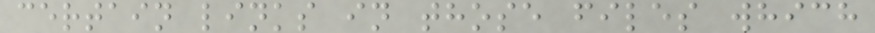certain links in those files which
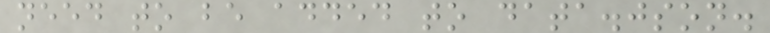need to be added to data.json.
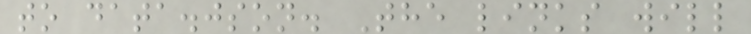to data.json. The links will
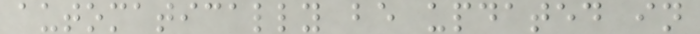automatically be updated in
